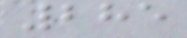285
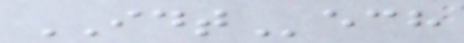IDTech
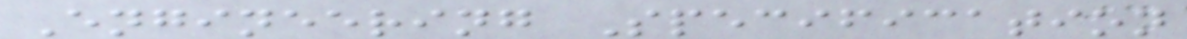Engineering Specification
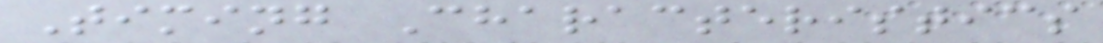Timing Characteristics
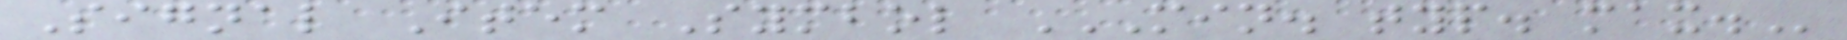Signal Item Symbol MIN. TYP. MAX.
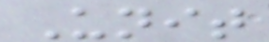Unit
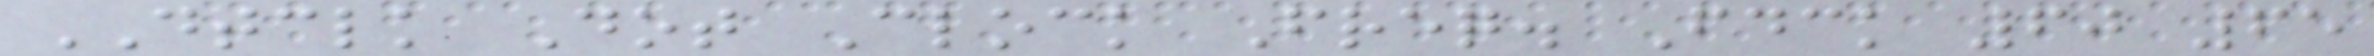DTCLK Dot Clock Freq. Fdck 60 65
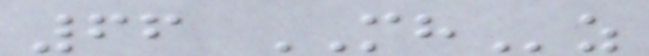66 MHz
